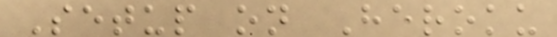Setup on Heroku
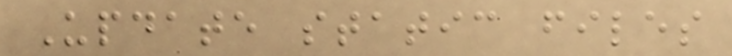Update static files
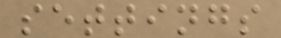settings
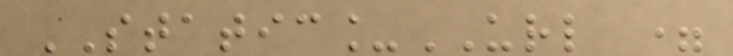STATIC_URL =
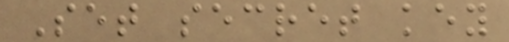Set secret key
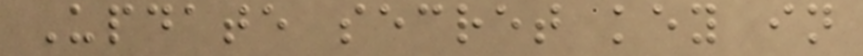Update secret key in
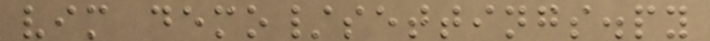vim demo/settings.py
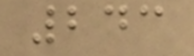243
